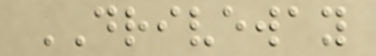DRIVEWAY
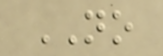NO
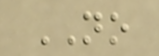NO
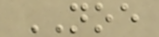NOE
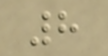8
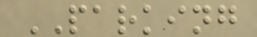PARKING
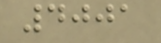4001
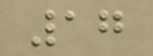17
